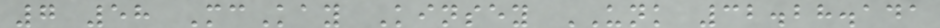7 58 McKay Kinsey UNK 32.28.141
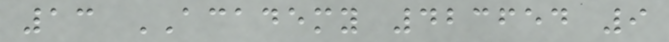13 ACADEMY 423654 9
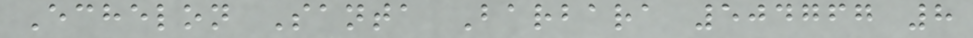Echelon Santa Barbara 504767 8
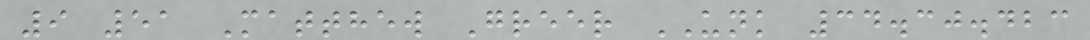9 51 Matthew Greer UNK 34.30.423
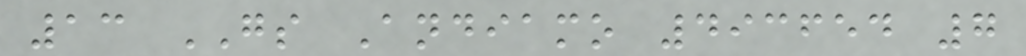13 GS Andiamo 493654 7
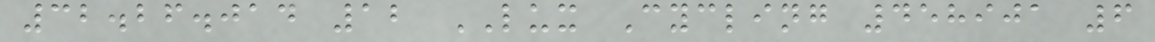32.26.014 12 LUX Cycling 458901 6
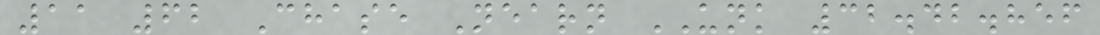11 62 Chase Nearn UNK 32.42.856
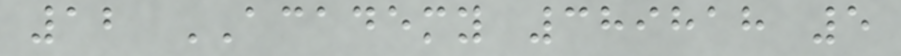12 ACADEMY 389818 5
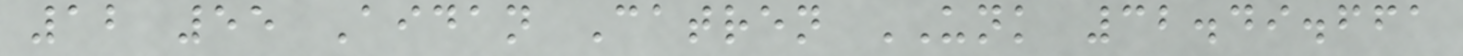12 55 Aidan Catren UNK 32.49.661
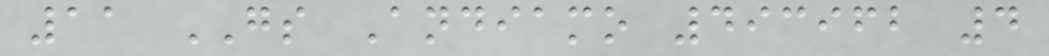11 GS Andiamo 493962 4
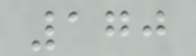170
